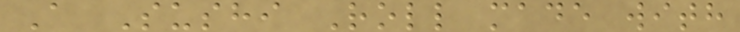A Sushi Roll made with
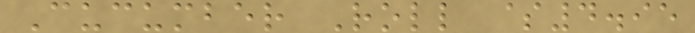Cucumber Roll $4.95
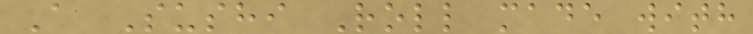A Sushi Roll made with
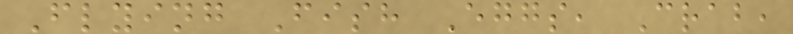Flying Fish Eggs, Crab,
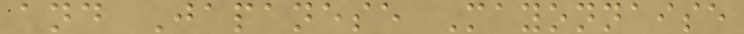and Japanese Mayonnaise
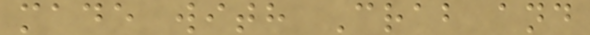made with Crab and
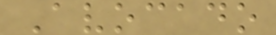Avocado
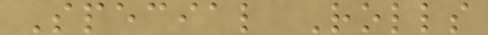Special Rolls
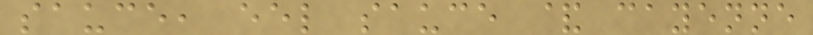sauce, eel sauce & cayenne
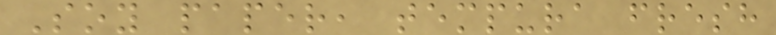Soy paper, tempura fresh
